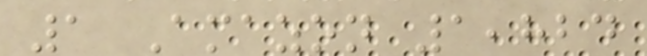1 Amazon 1,824
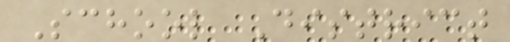School District
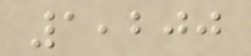1,200
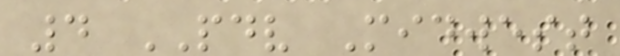4 PDV Midwest
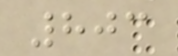803
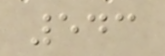543
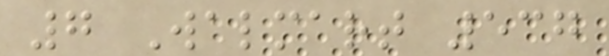7 Walmart 537
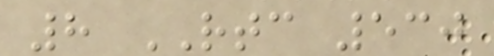8 RTC 530
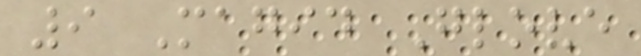9 Magid Glove
